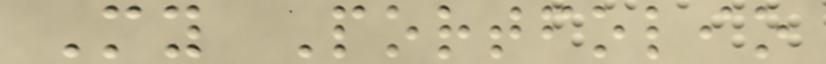My Portfolio
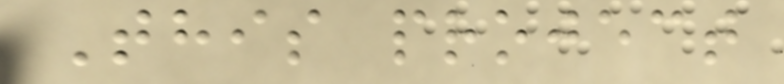This project
